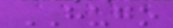HUGO
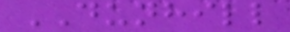DUNHILL
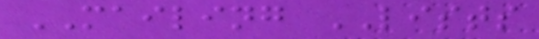MAILING LISTS
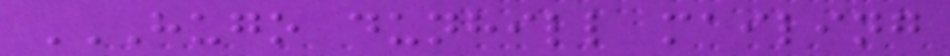HUGO DUNHILL MAILING
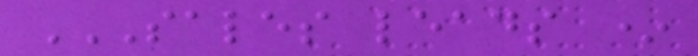SALES LEADS *
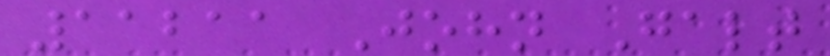11211 John Galt
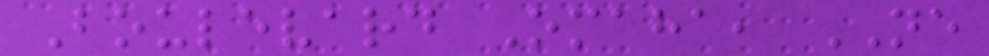Boulevard Omaha, NE
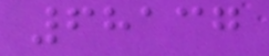68137
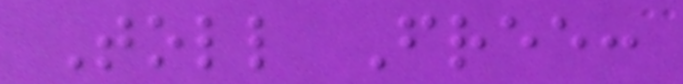Toll Free:
